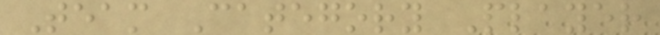Team Category Player
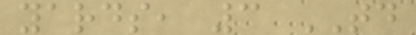yards, 3 TD
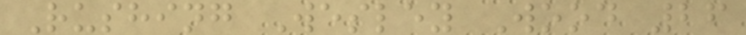Rushing Wesley Wood 26
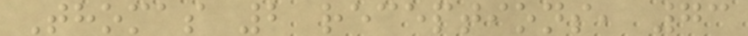Thomas 2 receptions, 73
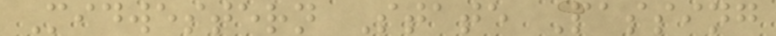Midwestern State Passing
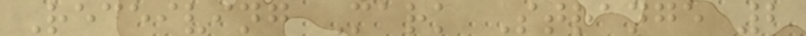Receiving Mark Strange 2
